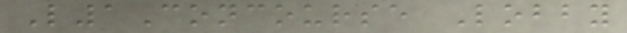L1Concourse Lobby
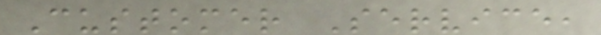Customer Service,
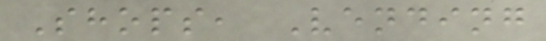Shops, Vending
